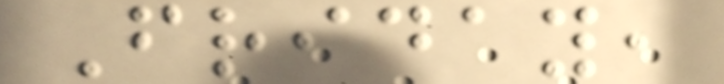Friday,
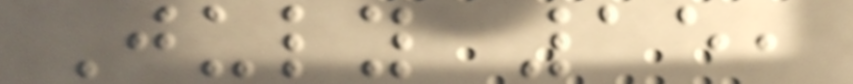July 15,
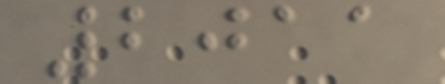2011
